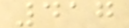417
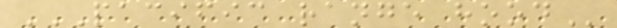PACIFIC RANGE HOOD
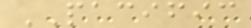PACIFIC
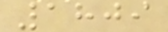1809
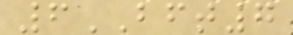6BFT7
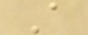A
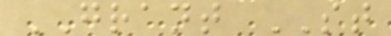GRANT ST
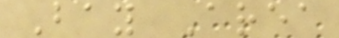Bay Area
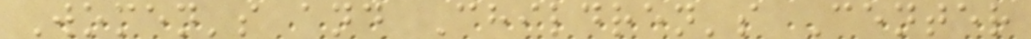Women's and Children's Center
